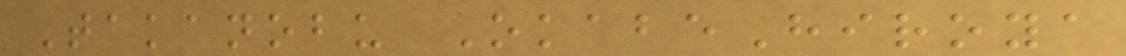Takanobu OkabeHiroya
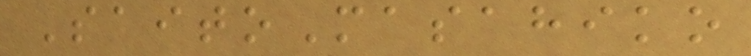SaitoMasahiko
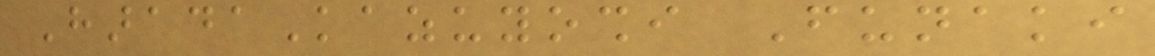HaradaKazuyoshi Funaki
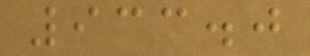933.0
